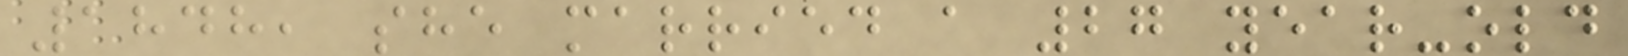1848, she married a 27 year-old
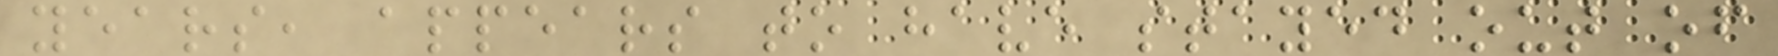years, appears to have stayed out of
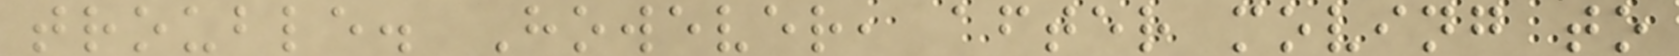trouble. However, after moving to
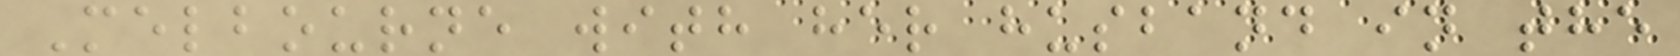Melbourne with her husband in the
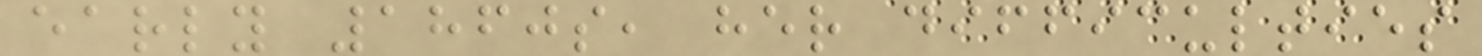early 1860s, her difficulties
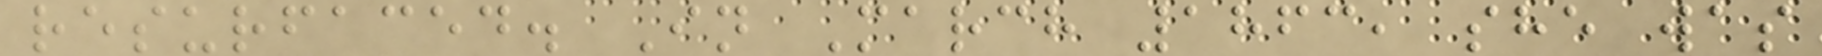resurfaced. In March 1863, she was
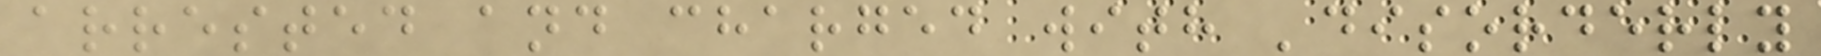arrested and charged with 'disorderly
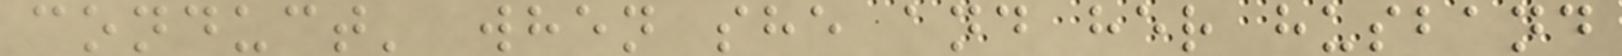conduct' when she and her husband
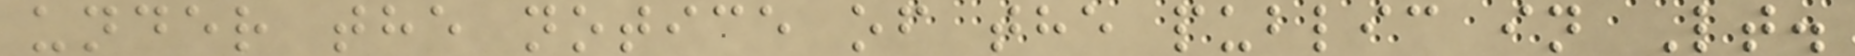under the notice of the public in Lt.
